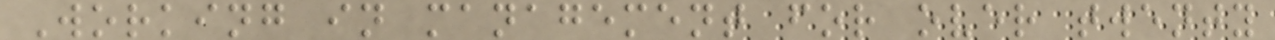Working in management for over twenty
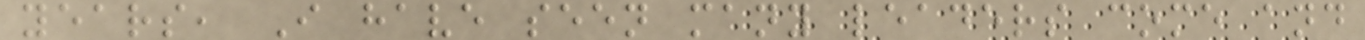years, I have seen many leaders come and
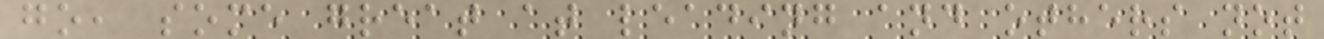go, some great at leading and others not
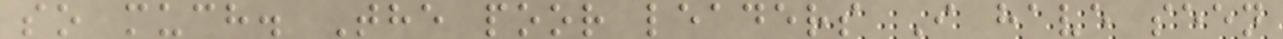so much. The poor leaders I have seen
